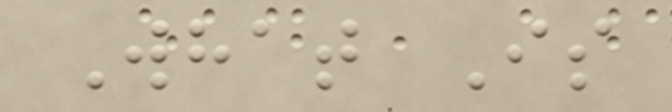What Is
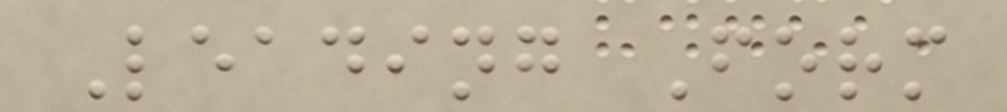Leading Form
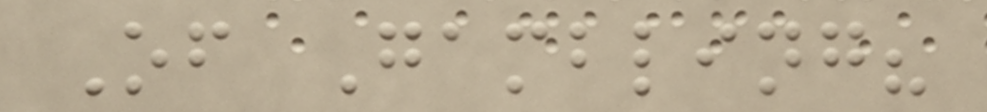Of Gambling?
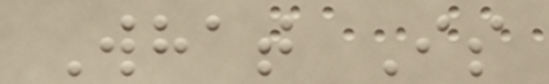What Is
